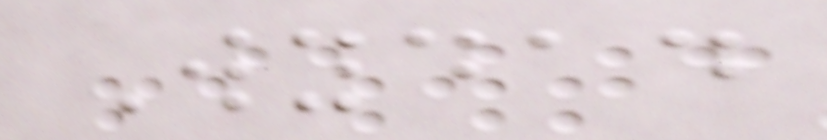Wydad
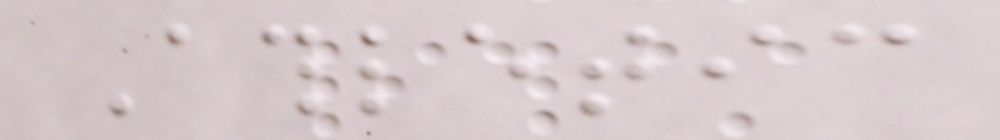Athletic
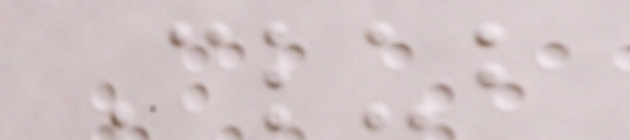Club
